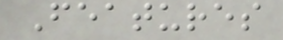Features
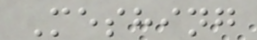Meshing
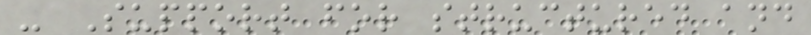- Support for structured and
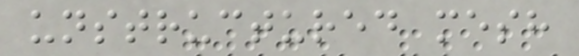unstructured mesh
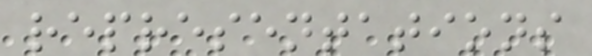representations
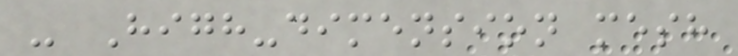- High-dimension mesh
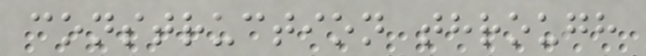construction through
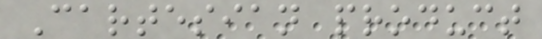Cartesian product
